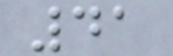41
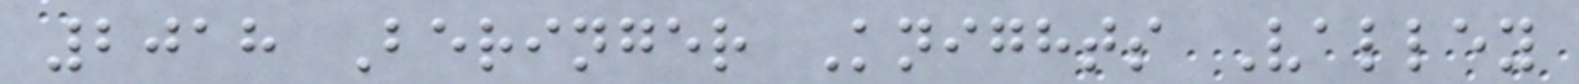2018 Beringer Knights Valley
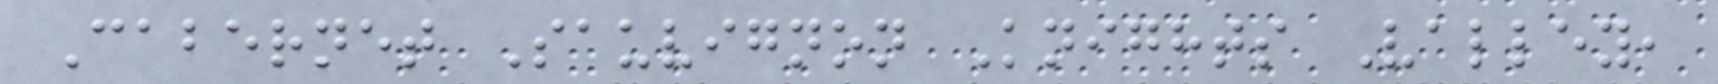Cabernet Sauvignon Knights Valley,
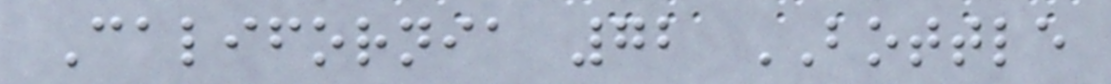California 72 BOTTLE
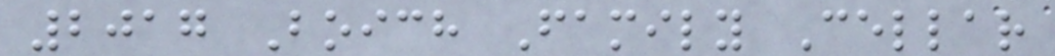2017 Boich Family Cellar
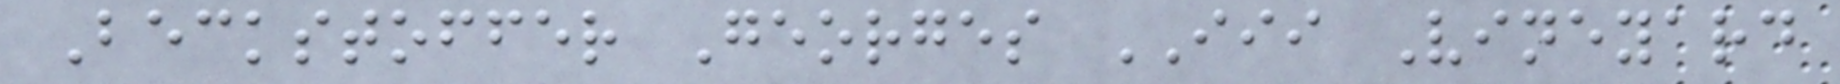Beckstoffer Georges III Vineyard
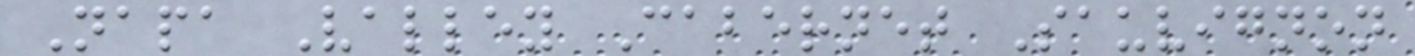Napa Valley Cabernet Sauvignon
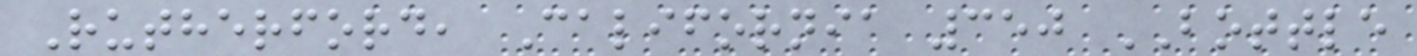Rutherford, California 350 BOTTLE
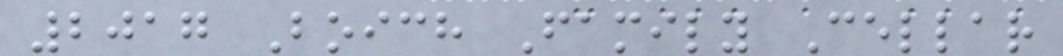2017 Boich Family Cellar
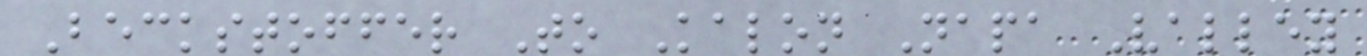Beckstoffer To Kalon Napa Valley
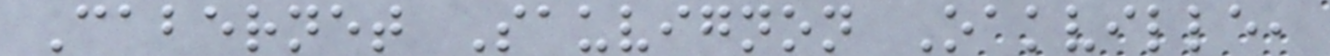Cabernet Sauvignon Oakville,
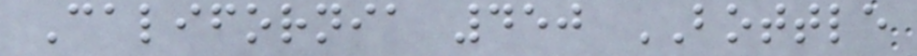California 450 BOTTLE
